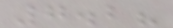7.2?
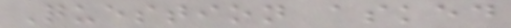Question asked
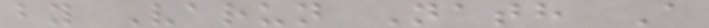by Varun Nath A
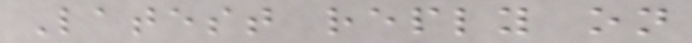Latest reply on
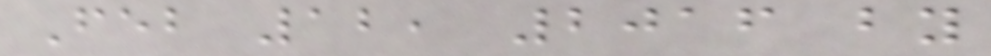Feb 12, 2016 by
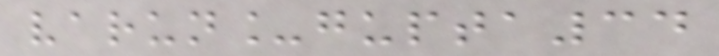varun_gupta34
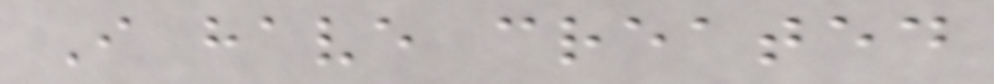I have created
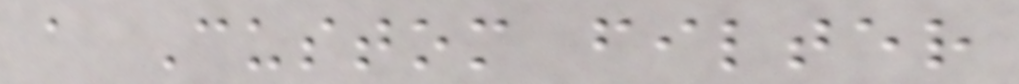a Custom filter
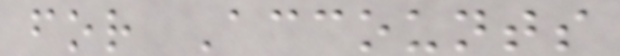for Accounts
